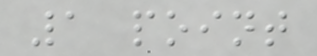1 point
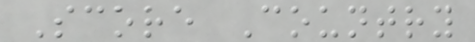Score Country
